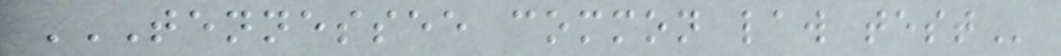TENNESSEE COMMON LAW TEST
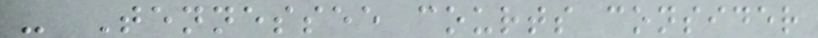- Tennessee courts consider
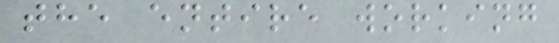the entire working
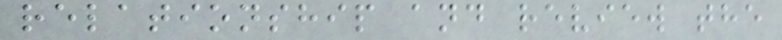relationship and review the
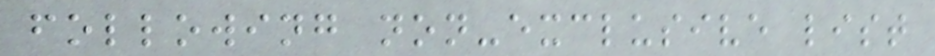following non-exclusive list
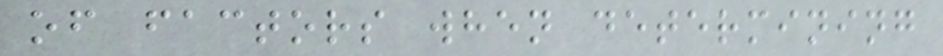of factors when determining
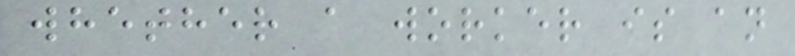whether a worker is an
